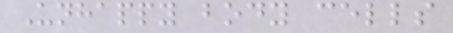Unhappy body cells
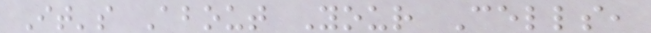It's About Your Cells,
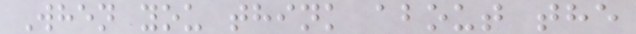When you think about the
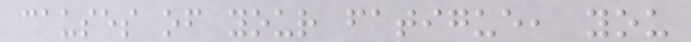causes of your fatigue, you
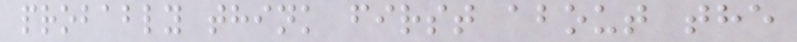probably think first about the
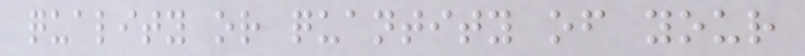quality or quantity of your
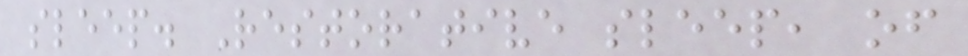sleep. Restorative sleep, of
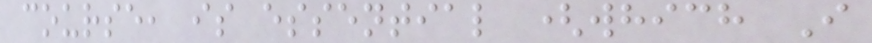course, is essential (which I
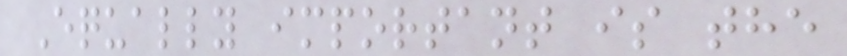Equally important is the
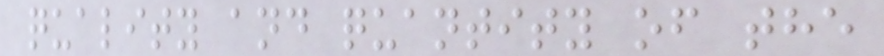quality and quantity of the
